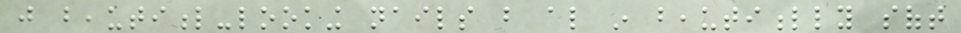just beautiful-looking nails but also in beautifully soft
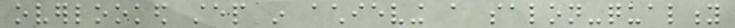overlooked step in achieving a salon-quality
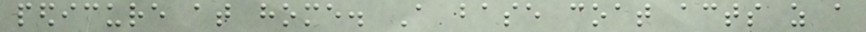pedicure at home. A base coat acts as a
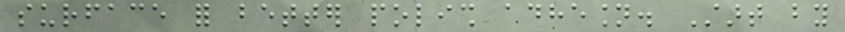surface for better polish adhesion. Start by
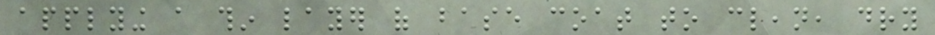applying a thin layer of base coat to clean, dry
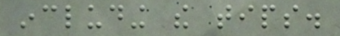including the tips.
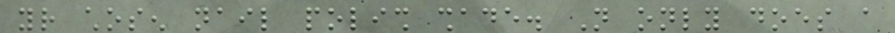your chosen nail polish shade. Not only does a
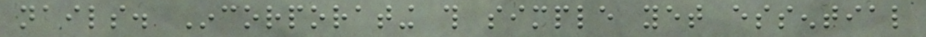nails. Incorporating this simple yet essential
